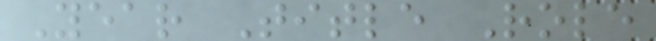Year Title Role
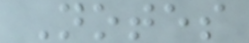Notes
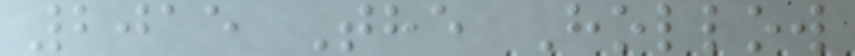2015 The Hollow
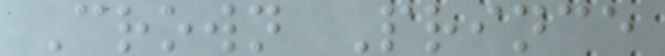Crown Prince
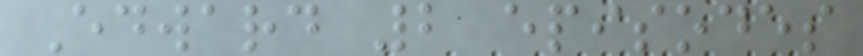Edward 2 episodes
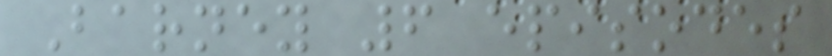Barney 6 episodes
